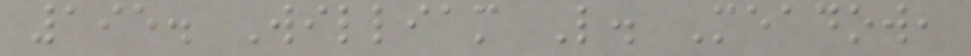195. William L. Meadow,
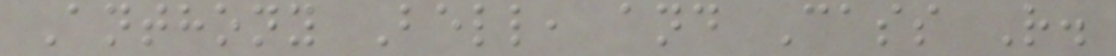Anthony Bell, and Cass R.
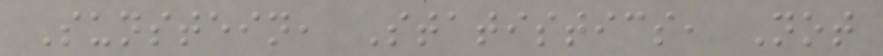Sunstein, Statistics, Not
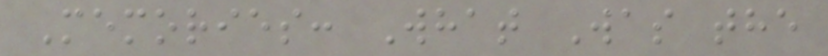Memories: What Was the
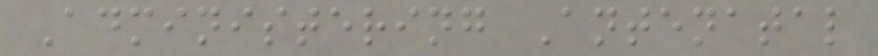Administering Antenatal
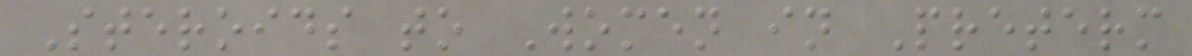Steroids to Women in Preterm
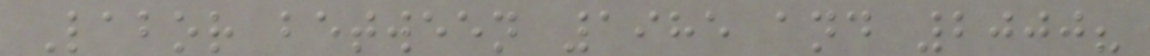Labor between 1985 and 2000?
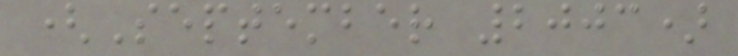(September 2003)
